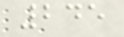245
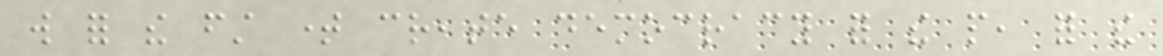will for the first time create democracy for the people, for the
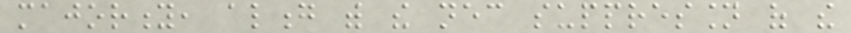majority, along with the necessary suppression of the
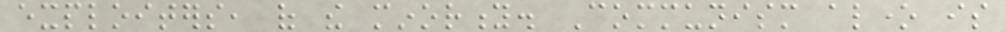exploiters, of the minority. Communism alone is
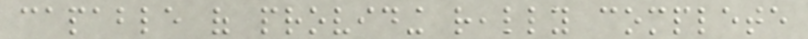capable of providing really complete
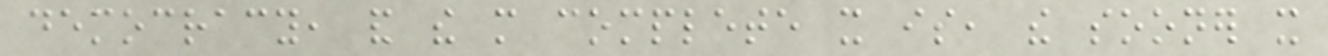democracy, and the more complete it is, the sooner it
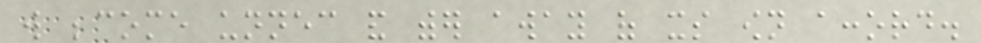will become unnecessary and wither away of its own accord.
